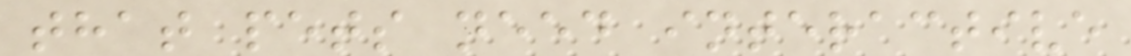that pets need interactive
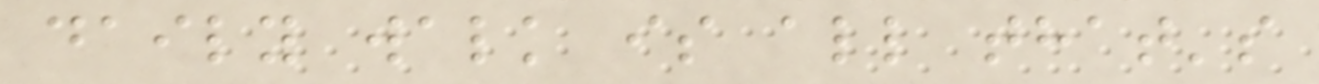daily walk is all that's
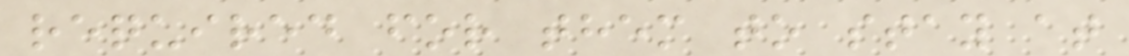required for them to stay at
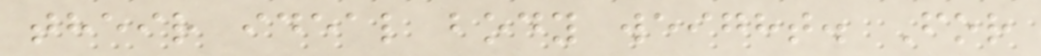their ideal body weight. For
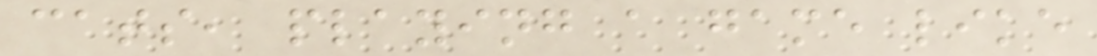cats, playing a game like
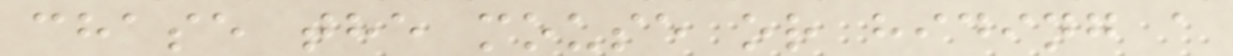chase the mouse or hiding a
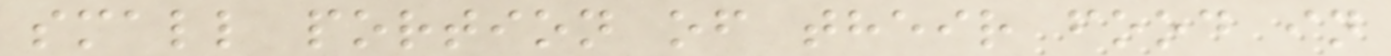small portion of their food in
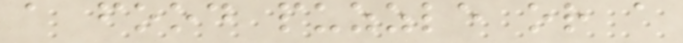a food puzzle or a
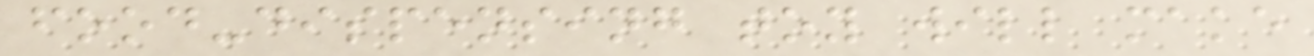food-dispensing toy will make
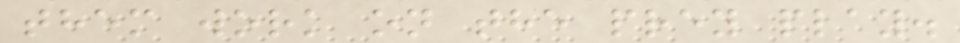them work on the prey play.
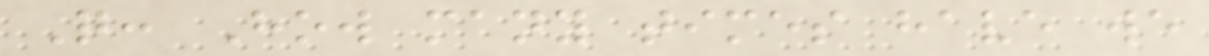Q: How many times have we
